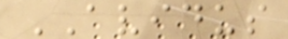AVIDUS
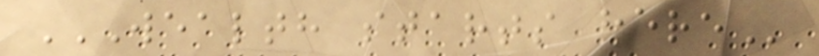WEALTH STARTS HERE
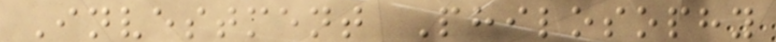Investment Philosophy
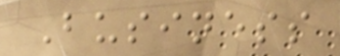Business
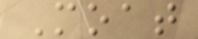Moat
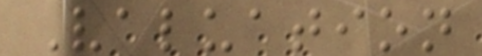Valuation
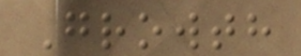Growth
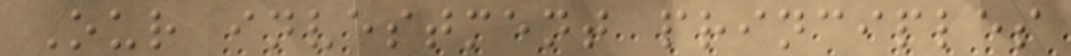Our investment principles
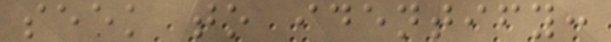seek to identify:
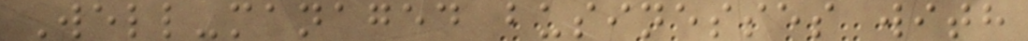Well-managed businesses with
